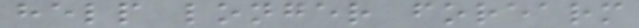help longer forearm
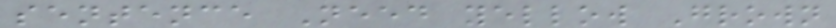sentence Need yellow Grown
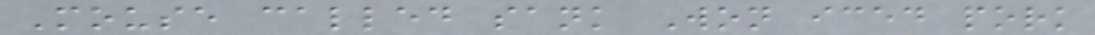Mouse called sank Won iced pork
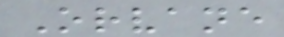Orvane
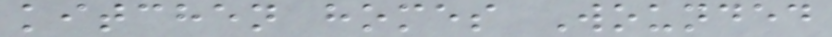kitchen homes Wounded
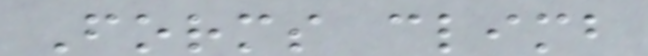Forms climb
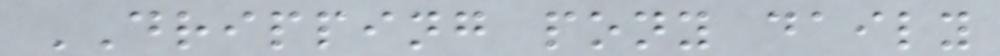DRIPPING pony daily
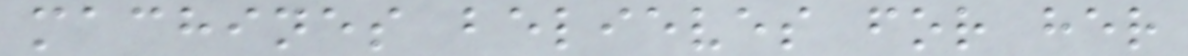machines believes for her
